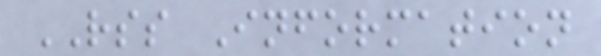RSS Information
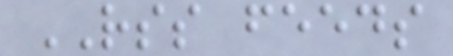RSS feeds
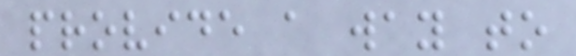provide a way to
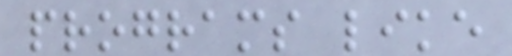programs like
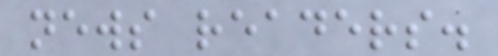news readers.
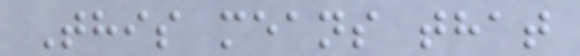This means that
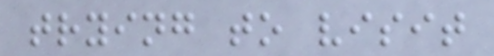trying to visit
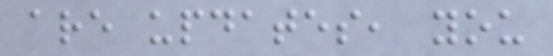are updates, you
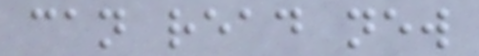can read new
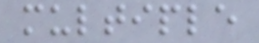multiple
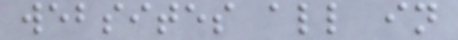websites all in
